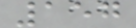157
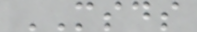MSDS
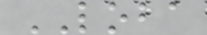LOBA
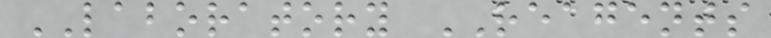LABORATORY REAGENTS
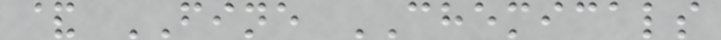& FINE CHEMICALS
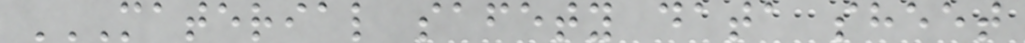MATERIAL SAFETY DATA SHEET
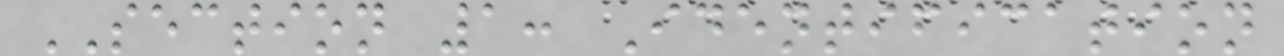SECTION 1: Identification
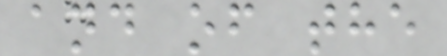and of the
